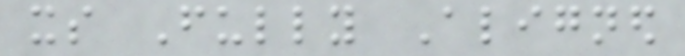its Fully Aligned
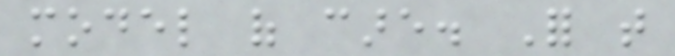model of care. For that
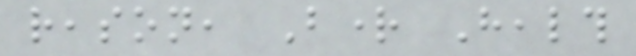reason, Bright Health
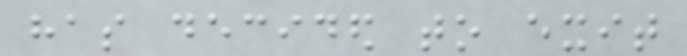has decided to exit
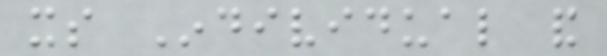its Individual and
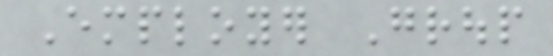Employer Group
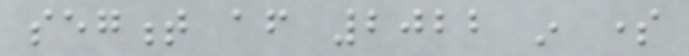segment after 2022 in some
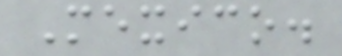Mexico.
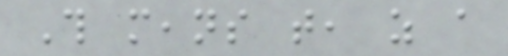This means that, as a
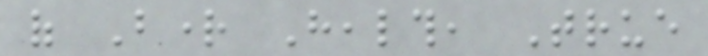of Bright Health, True
